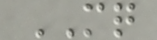MQ
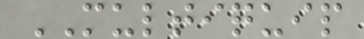MULTIQUIP
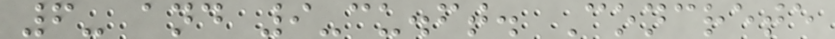6- and 9-cu.ft. Concrete
